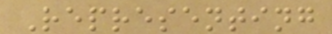Representing
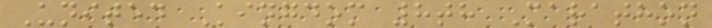United Kingdom 8th Marathon
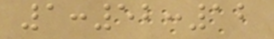1:52:12
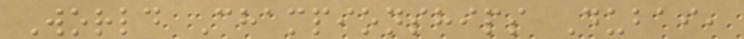World Championships Dubai,
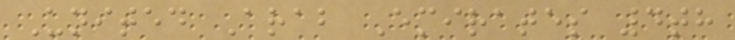United Arab Emirates 4th
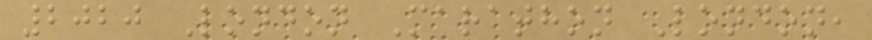2020 London Marathon London,
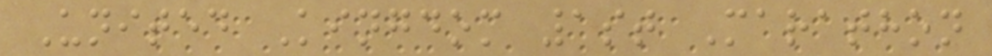United Kingdom 1st Marathon
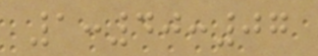1:40:07
